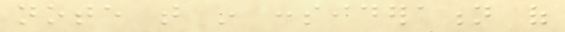note that in consideration of
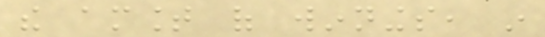the amount of winnings, in
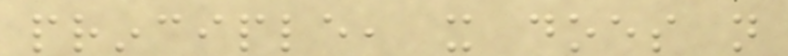principle, it does not
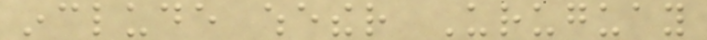include whether Uruguay
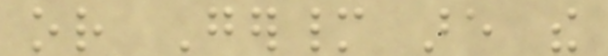or Germany are the
